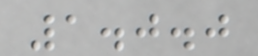1.0.0
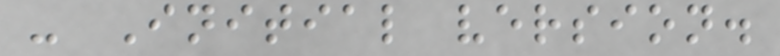- Initial version.
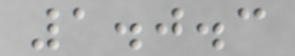1.0.3
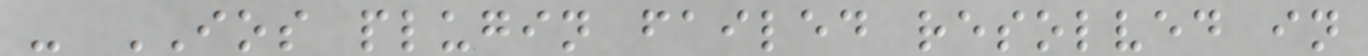- IOS plugin failed resolved in
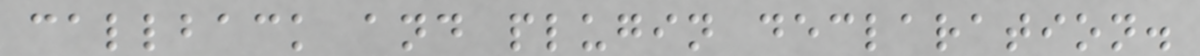callback and plugin declaration.
